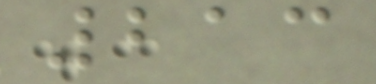213
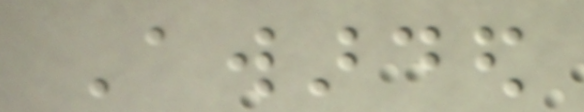Awarded
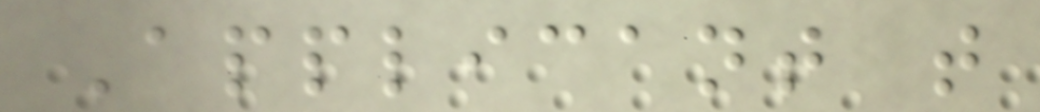Applicant that
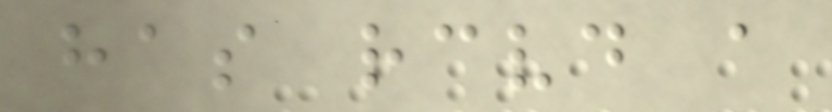has received a
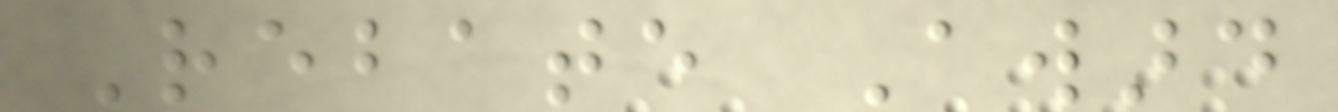Rebate Award
